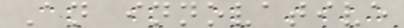An innovative
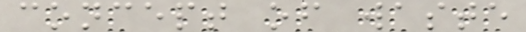concept of waste
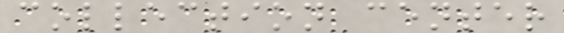collection center
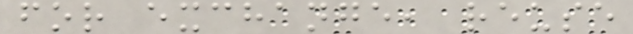for exchange, reuse
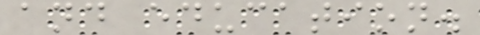and education.
